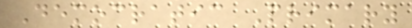Democratic Primary
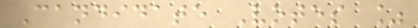Candidate Votes %
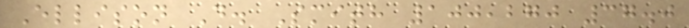Ellison D. Smith 100,270 37.0
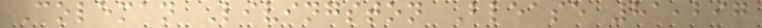Coleman Livingston Blease 81,297
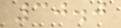30.0
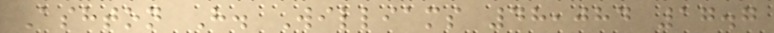Ashton H. Williams 48,084 17.7
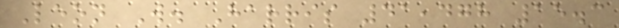Leon W. Harris 41,478 15.3
